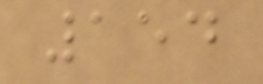154
